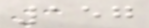157
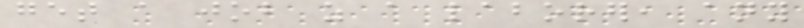get a job as a laborer, any
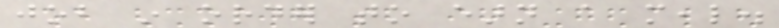job in order to earn a meal.
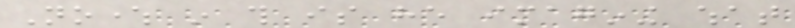Nowhere in this is he imagining what
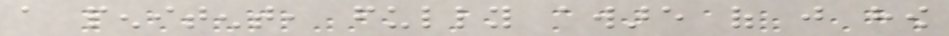a penitent, fully aware of just how
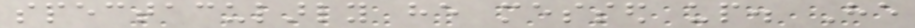spectacularly he messed up. He
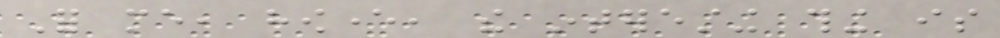For me, however, the interesting thing is
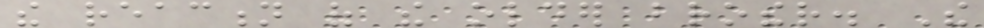the reaction of the older brother. The
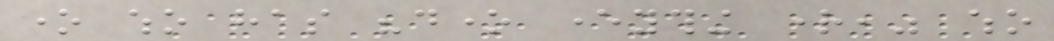one who has "done everything right," who
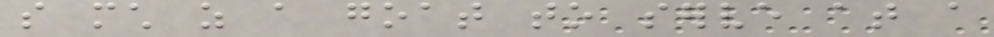so much as a goat to serve at a
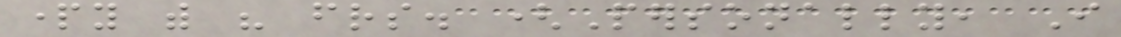party with his friends. (Personally, I
